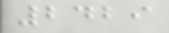2429
